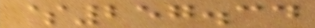$257.34
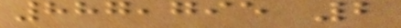887,795 2
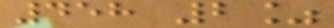458 2%
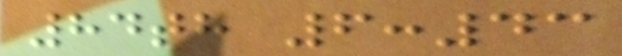84th 6:43
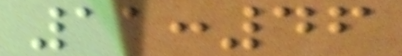11:46
